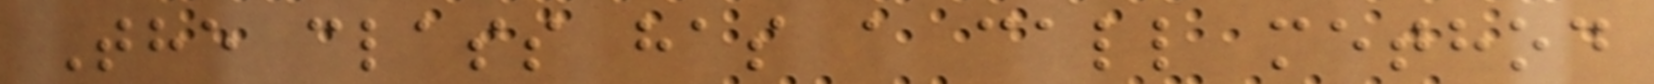The class has a call method
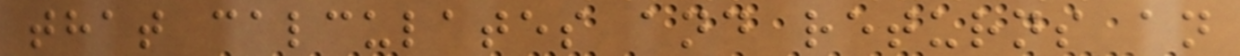that calculates and returns an
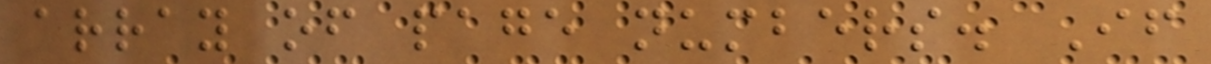array of page numbers. If
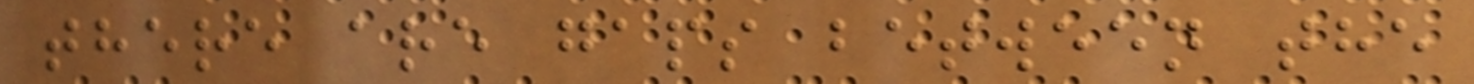there are gaps between the
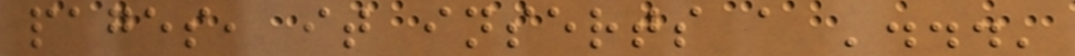pages, it inserts a '...'
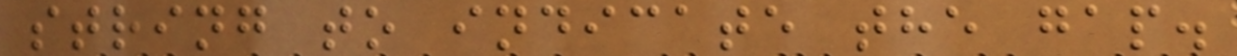string to indicate the gap.
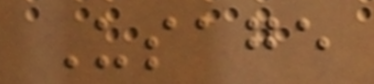Usage
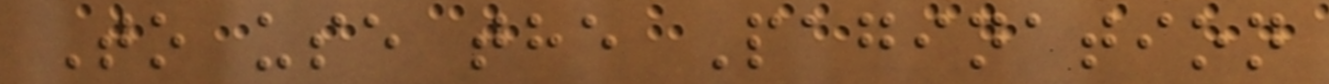To use the Pagination
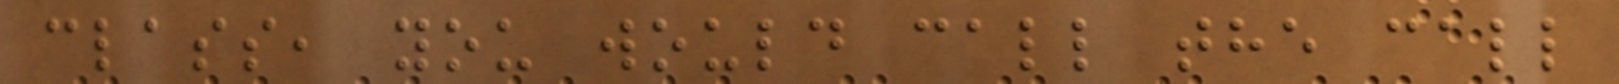class, you would call the call
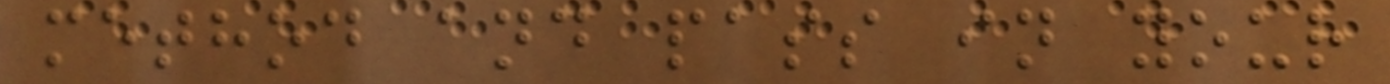method and pass in your
